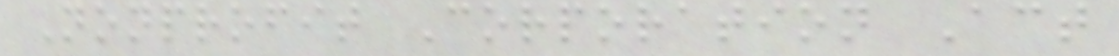Nonprofit Corporation Act
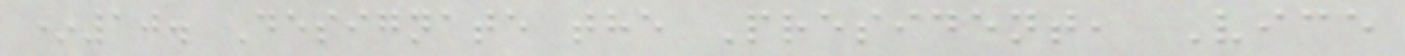*10. Designate the President, Vice
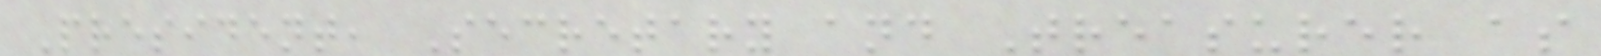President, Secretary and Treasurer as
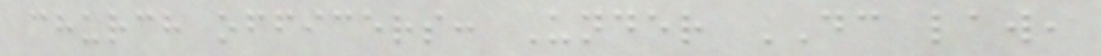church officers: Under DC law,
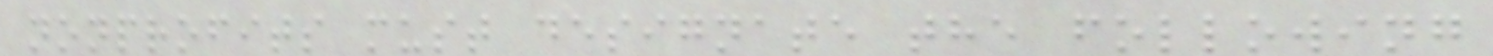nonprofits must designate the following
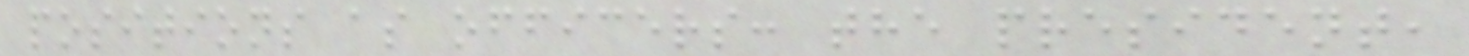positions as officers: the president,
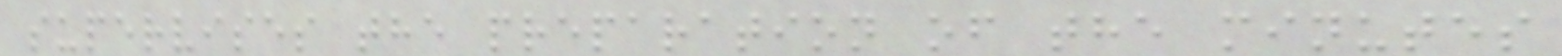supervises the preparation of the minutes
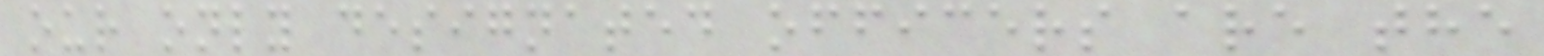our only designated officers are the
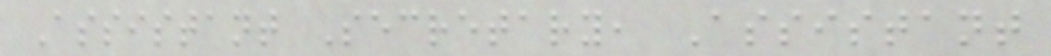Assistant Secretary, Assistant
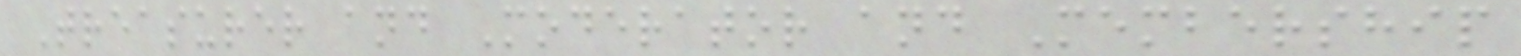Treasurer and Moderator and Membership
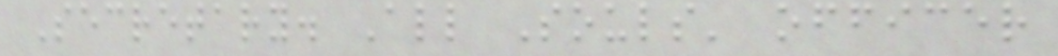Secretary. All Souls' officer
